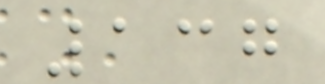137
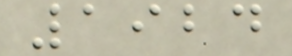1924
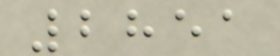2851
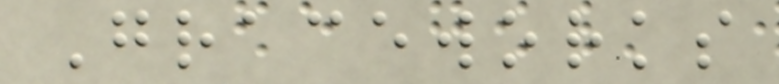Graceworks
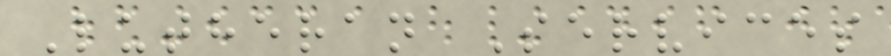Lutheran Services
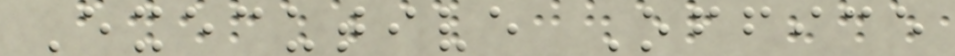Executive Office
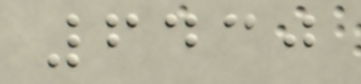6430
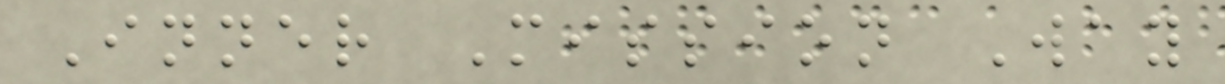Inner Mission Way
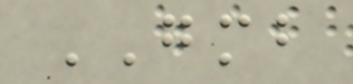GMB
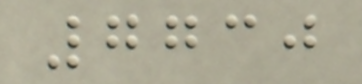7730
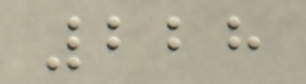228
